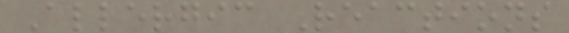Allergic Reactions
